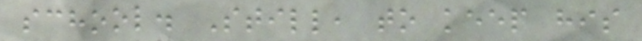school. Still, to keep his
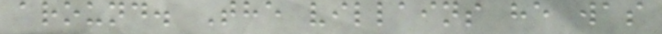around. The villains he was
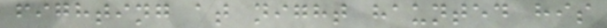fighting at night haunted his
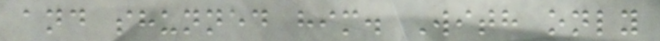and shunned him. With only
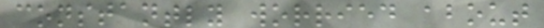constantly worried about
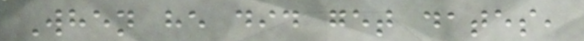When he did get dates,
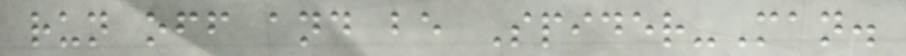run off and be Spider-Man.
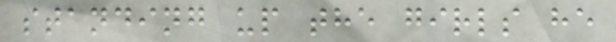standing up the girls he
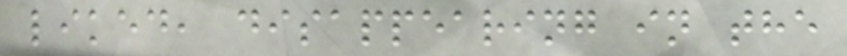liked, disappearing in the
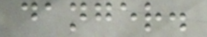danger.
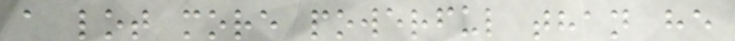a lot more powerful than he
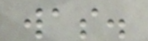was.
